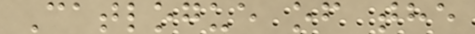Catlogue of the
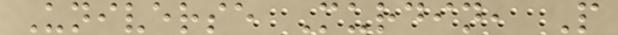Universe Murdin, P
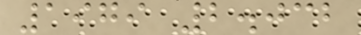1979 2.032
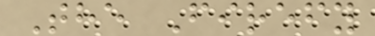The Firefy
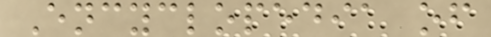Encyclopedia of
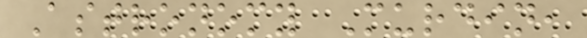Astronomy Murdin,
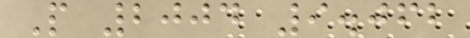P 2004 9.062
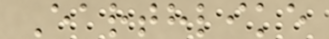Earthlike
